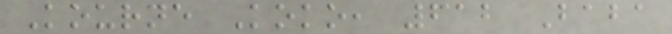Kourne Koko, 612 Baba
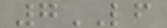7LF
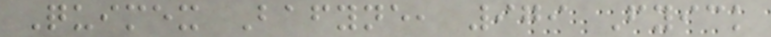Quimex Bafyne, 979 Fyick
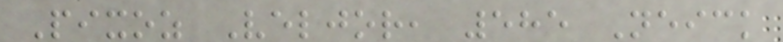Pixoz Veljor, 585 Neick
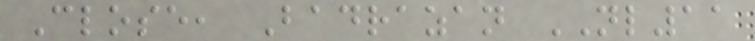Close, Badrazan NL11
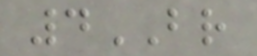4BR
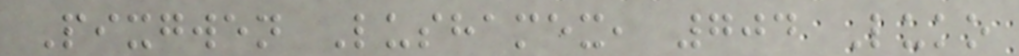Pixgwen Lushamex, 704 Luko
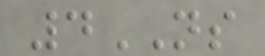4NS
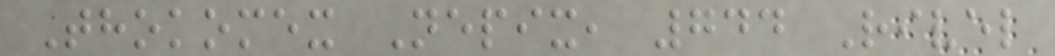Thokomex Nepix, 744 Rivel
